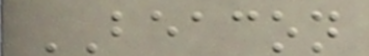BEACON
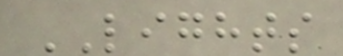LIGHTS
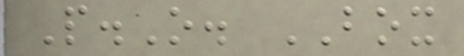P.O. BOX
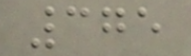375
